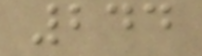244
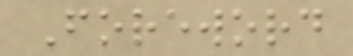Foreword
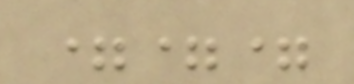===
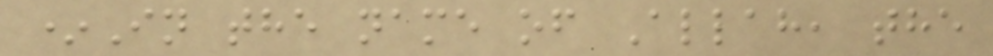*In the name of Allah, the
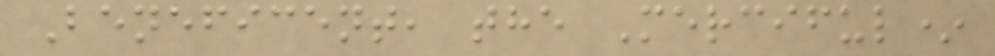Beneficent, the Merciful*
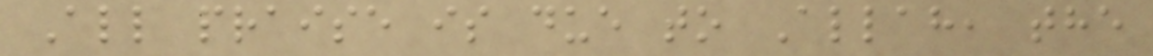All praise is due to Allah, the
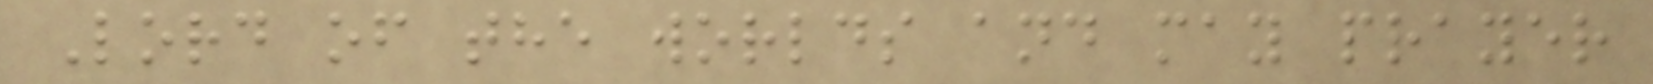Lord of the worlds and may prayer
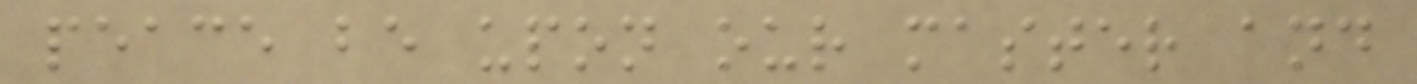peace be upon our master and
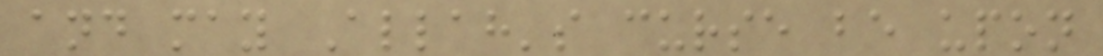and may Allah's curse be upon
